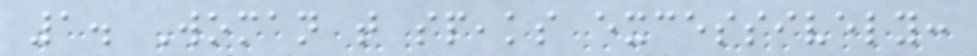1. Woman that speaks excessively:
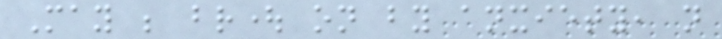May be brought on by anxiety, not
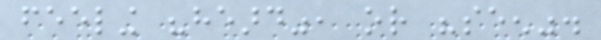feeling "heard", or "seen".
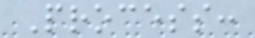Process:
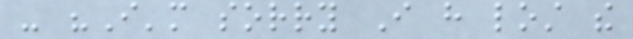- "I'm sorry I have lost the
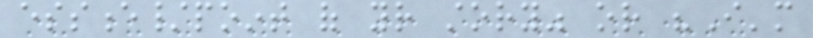essence/point of your story" or "I'm
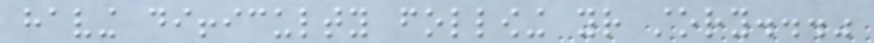having difficulty following your story..."
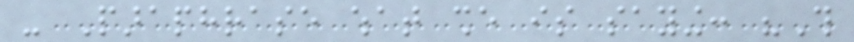- Paraphrase what she is saying: "This
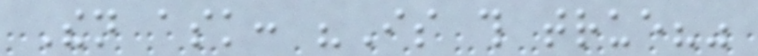Then ask: "Is this true?"
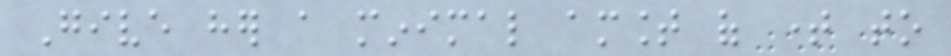Give her a minimal amount of time to
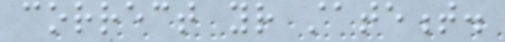correct your statement.
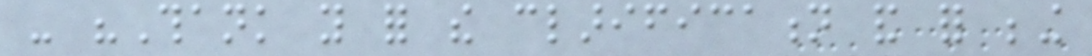- "Thank you for the clarification and for being
